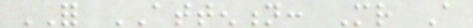FOR ATTENTION: Mr A
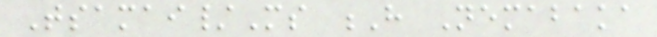Tsamai/Ms H Nemabaka
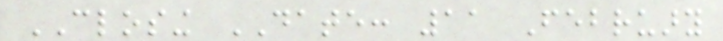CLOSING DATE: 11 February
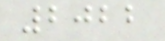2022
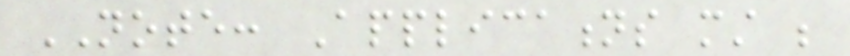NOTE: Applications must be
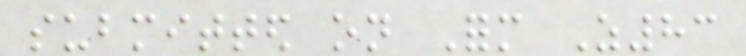submitted on Form Z83
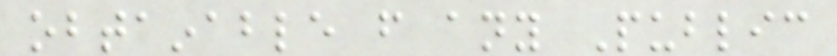obtainable from any Public
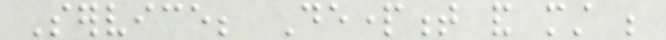Service; Department and must be
